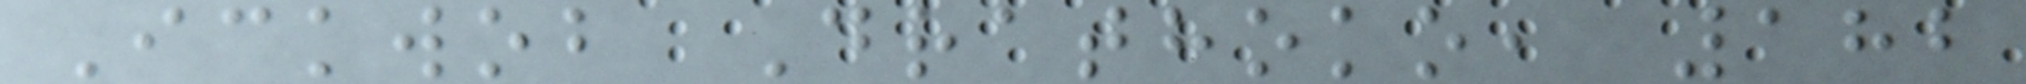Ickwob Drathoko, 182
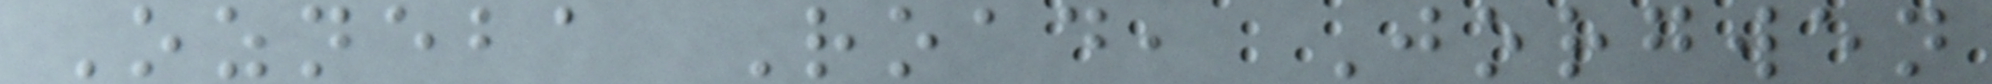Ozneba Road, Jorgwen
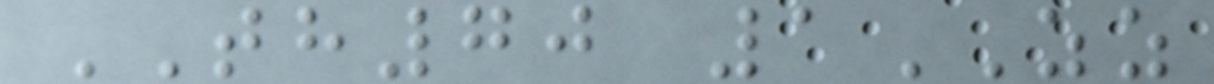TH70 1ZZ
